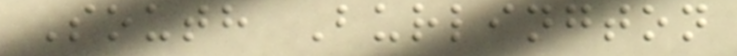South Burlington
